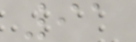91
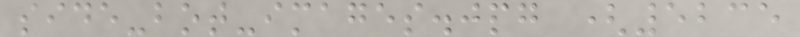side-bot-images.jpg (5235
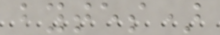bytes)
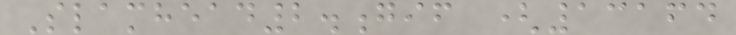Slamhead2.gif (13164
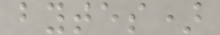bytes)
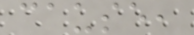cause,
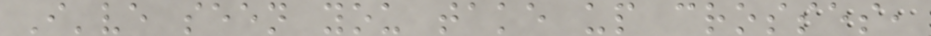I've seen you take up crosses,
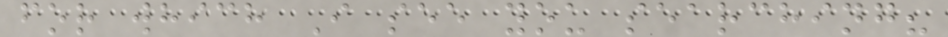for which I see you searching?
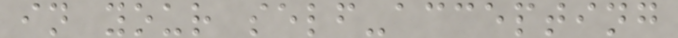in your self-accepting
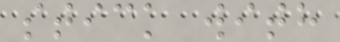stick with
